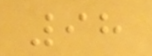98
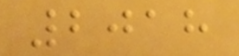2018
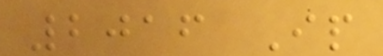2016 Ip
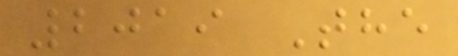2019 The
